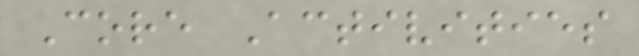Core Activities
